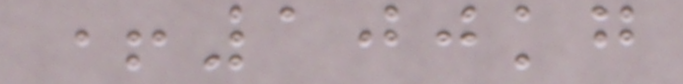+100kg
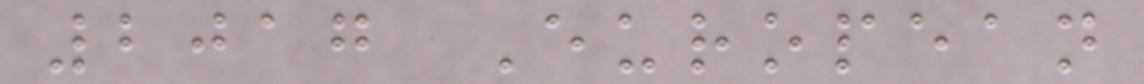2017 European
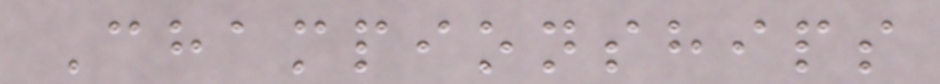Championships
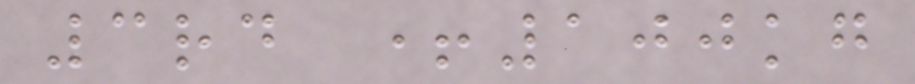3rd +100kg
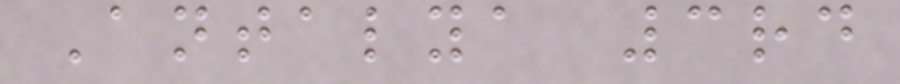Antalya 3rd
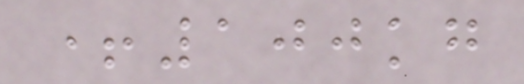+100kg
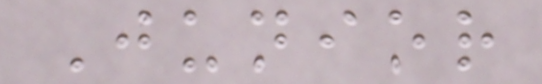Junior
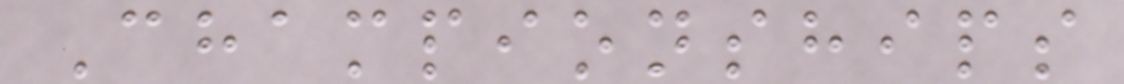Championships
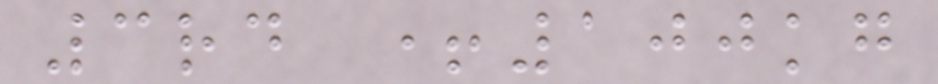3rd +100kg
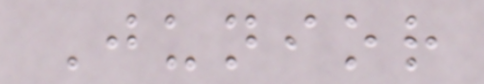Junior
